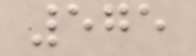575
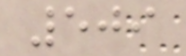509
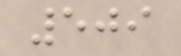509
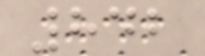842
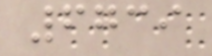6739
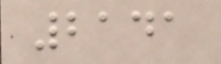2141
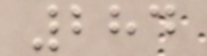284
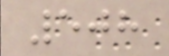508
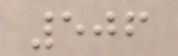506
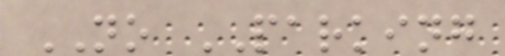NO PARKING
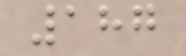187
